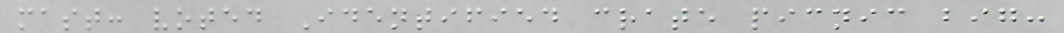mast: voted Identified crate picnic big:
